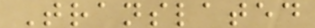Translated
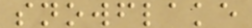snowflake
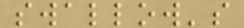swallow's
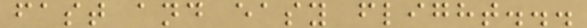fast and easy flight...
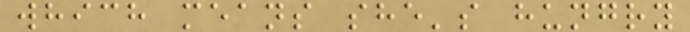which means she's hungry
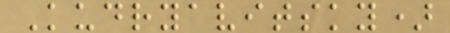Kudryavitsky)
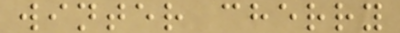winter cherry
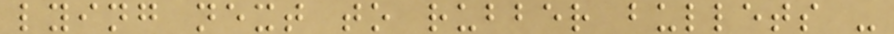lying next to rubber bullets -
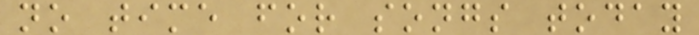no time for songs today
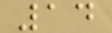14
